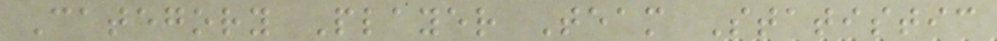Category Player Team Statistic
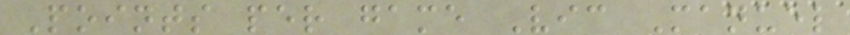Points per game Vic Manuel
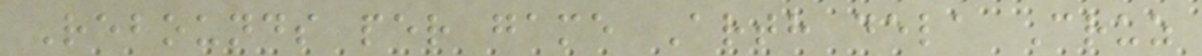Rebounds per game Arth dela Cruz
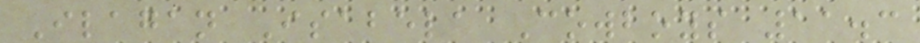Ilagan Isabela Cowboys 11.3
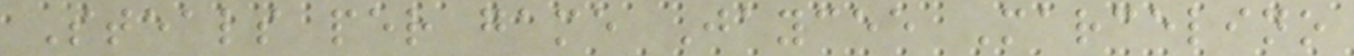Steals per game Jaycee Marcelino
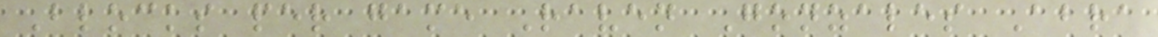Blocks per game Raven Gonzales Abra
